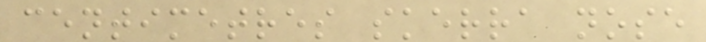centimetres skerra nose
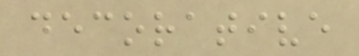decorative
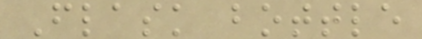Flask bottle
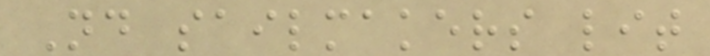Nd sailmakers lit
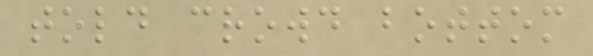told crowd bottom
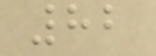82
